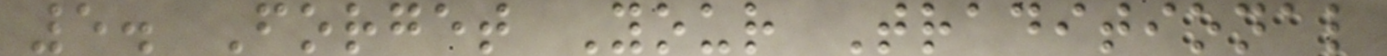5. Forget Your Traditional
